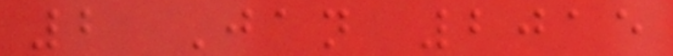2 Jan 2015
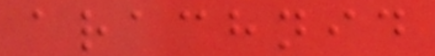arachnid
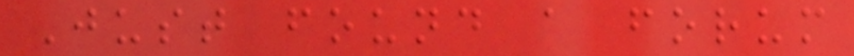Just found a forum
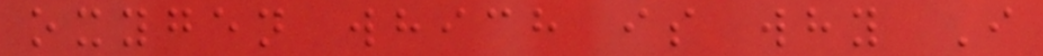oxygen which is why I
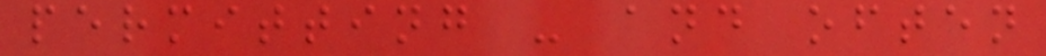permitting - and often
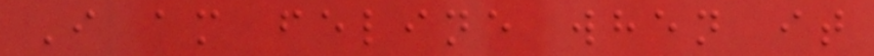I am feline when it
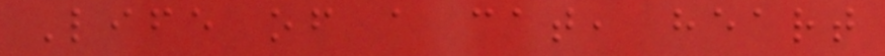Life of a cat, heart
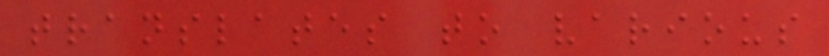translates to various
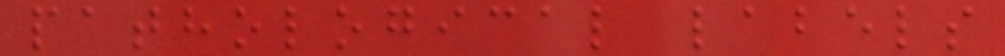pathological labels
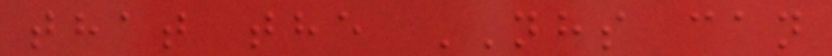that the NHS can
